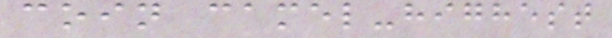coin camel-highest
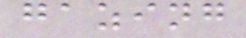gazing
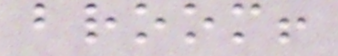broom!
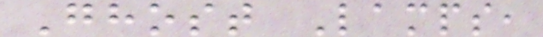Ghost Lamps,
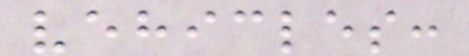vehicles:
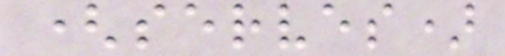(serves)
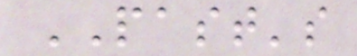PAST's
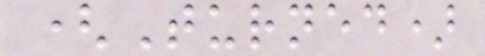(Turned)
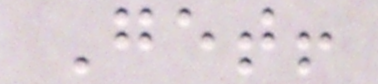Get!
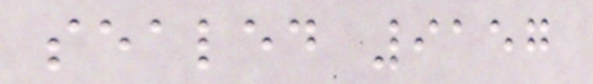sealed 9157
